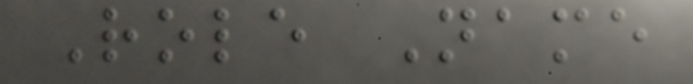Role Name
